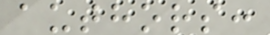authors:
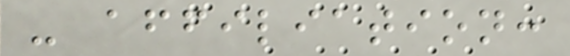- affiliation:
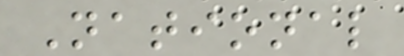National
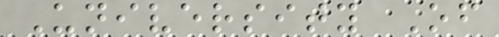University Of
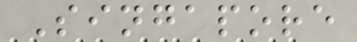Singapore
